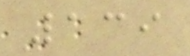139
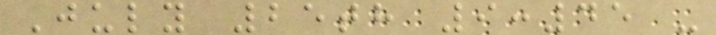July 25th 9:45 -
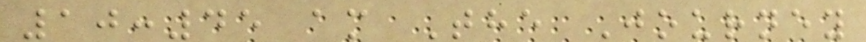10:45 am The Journey
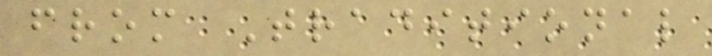from Traditional
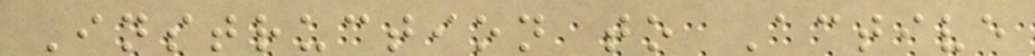Instruction to Active
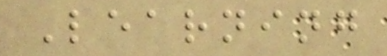Learning
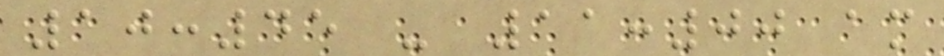10:45 - 11:00 am
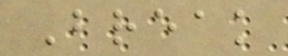Break
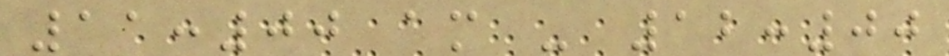11:00 am - 12:00
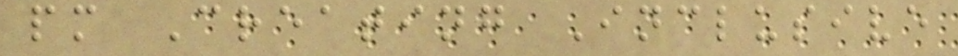pm Creating Inclusive
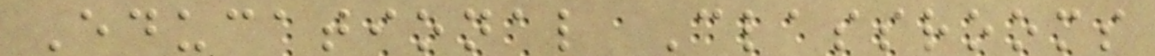Educational Classrooms
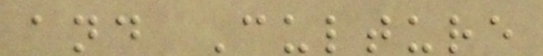and Culture
